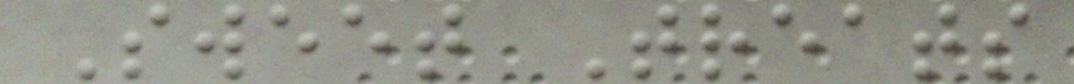Sweet Treats
